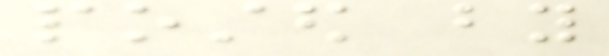posted by
